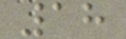18
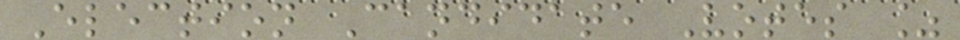Election Candidate Votes %
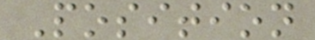Position
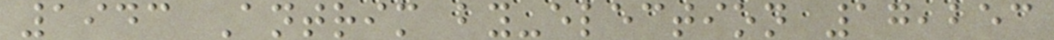1943 Antrim by-election 17,253
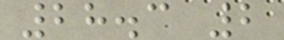28.3 2
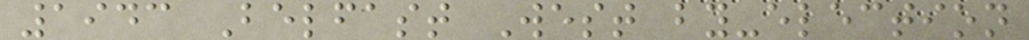1943 Belfast West by-election
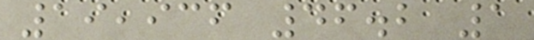19,936 46.2 1
